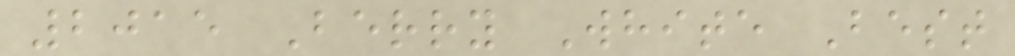2015 Berry White Best
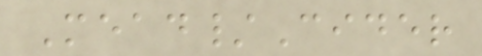Mead/Cider
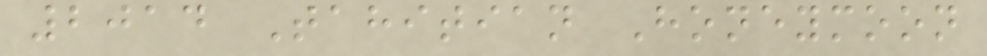2014 Tahitian Honeymoon
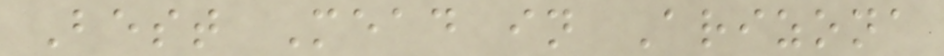Best Mead in Arizona
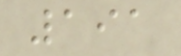191
